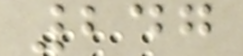247
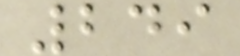249
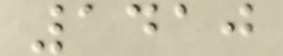1410
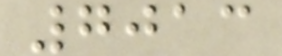7013
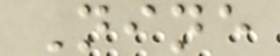Nine
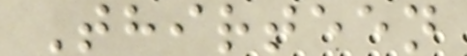Thirteen
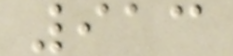913
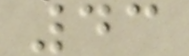43
